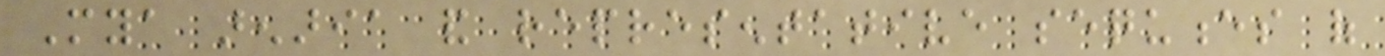Mya arenaria and representative sequences of
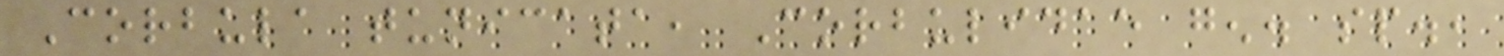Corbula tunicata, Corbulidae gen. sp.,
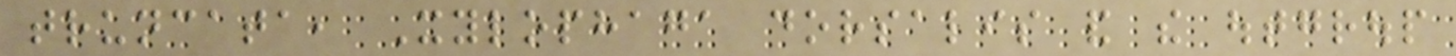truncata, Xylophaga dorsalis and the outgroup
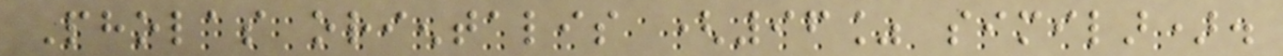Pholas orientalis (96% similar).
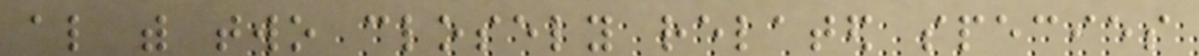also with two closely related species
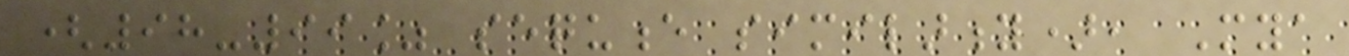(98-99% sequence similarity), Mya
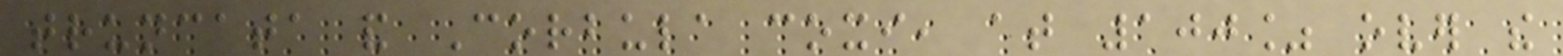truncata and Corbula coxi, at 100% over the
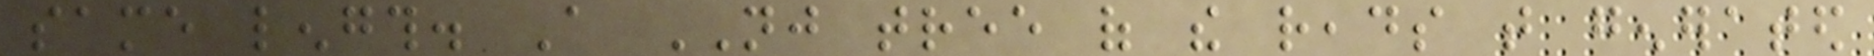same length. A NJ tree of the reads that generated
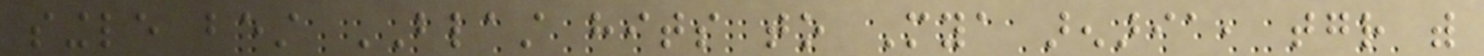single best BLAST hits to Mya arenaria, together with
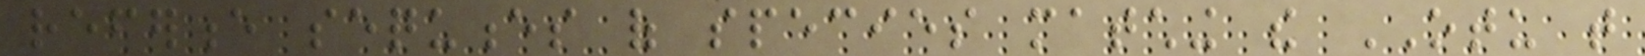reference sequences of species matching the OTU that
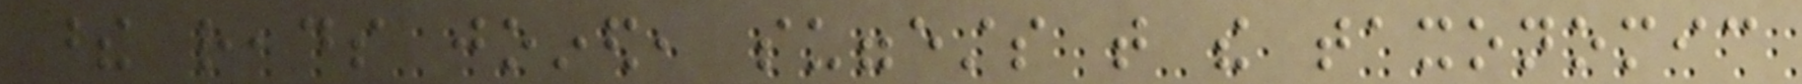these reads joined, suggests that the taxonomic
